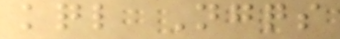kql Ngqs
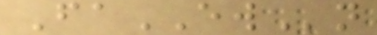FaEWn
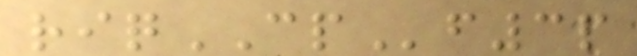riqCPf3p
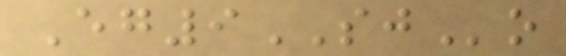Eg9SJo
